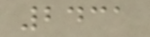2431
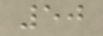50
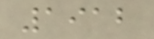1912
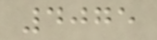4075
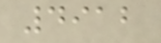4912
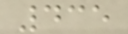435
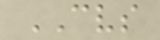CVS
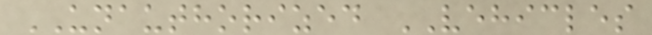UNAUTHORIZED VEHICLES
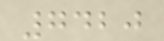7420
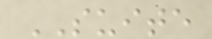SUITE
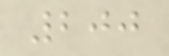200
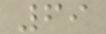69
